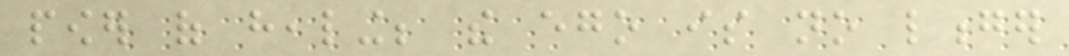power of healing; the ego is no longer
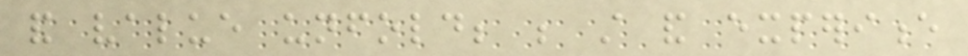and value unfold; be still and experience
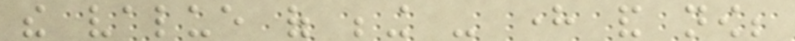the value of being - here and now;
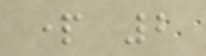part 2
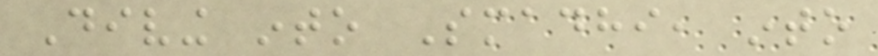Diving into Smadhi, into
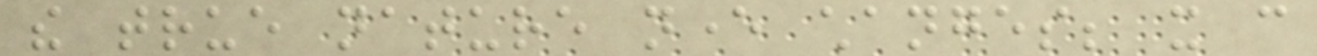the true nature never changes; it can
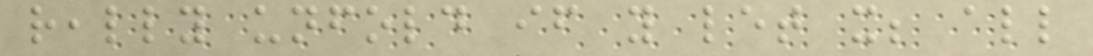really unfold if you let it; all
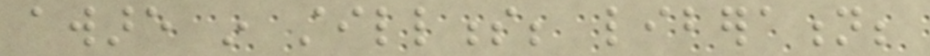aware in stillness; liberation;
